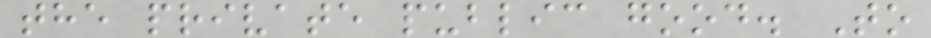the private public good. To
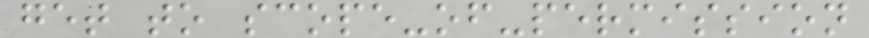get to scope-of-permission
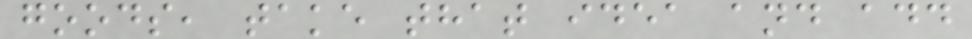goods, take that idea and add
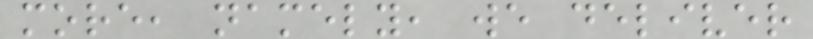more, namely, we deliver
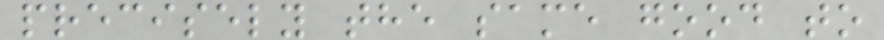precisely the same good to
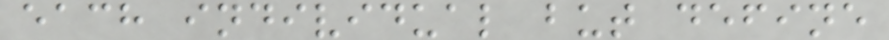each individual but define
